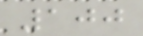100
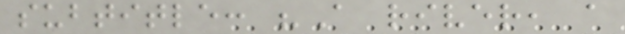subtitle: "A river, a
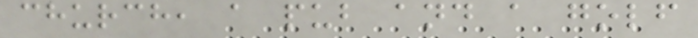church, a pub and a golf
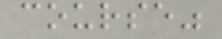course"
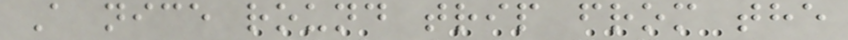A nice round trip from the
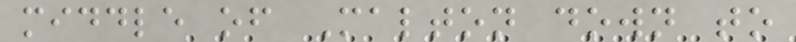middle of Malton down to
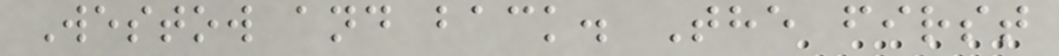Westow and back. The first
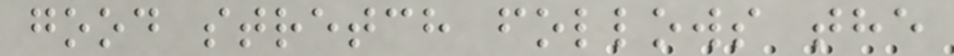good stretch follows the
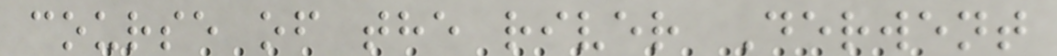course of the river Derwent
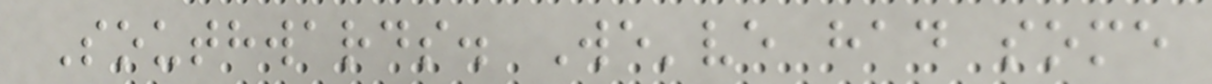Southwards. We've had some
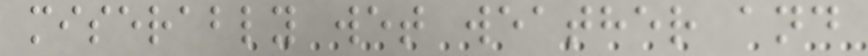miserably wet weather and
